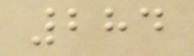284
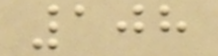108
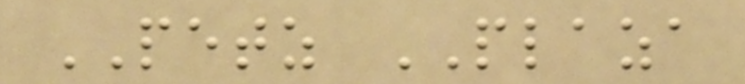PETZ PLAZA
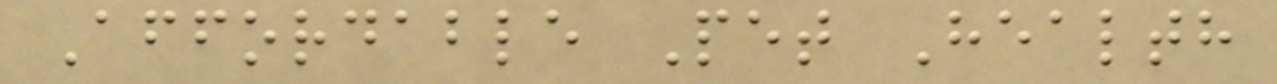Affordable Pet Health
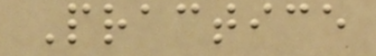Practice
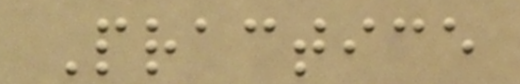Practice
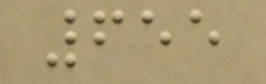655
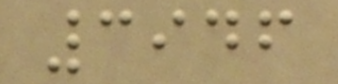3946
